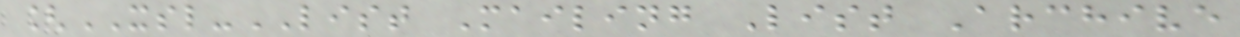[XSL-LIST Mailing List Archive
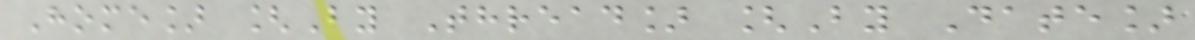Home] [By Thread] [By Date]
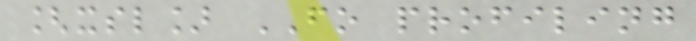[xsl] FO profiling
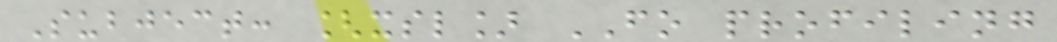Subject: [xsl] FO profiling
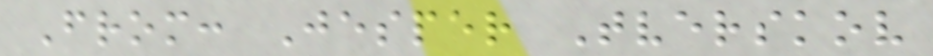From: Jesper Tverskov
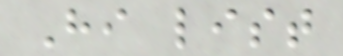Hi list
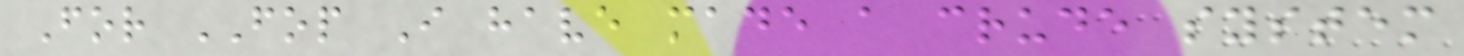For FOP I have made a crude system
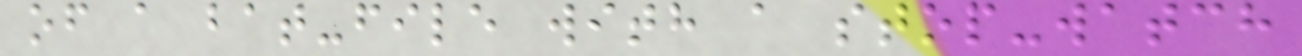of a bat-file with a stop-watch
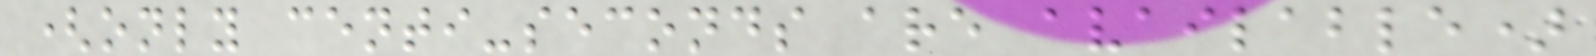(only centi-seconds are available)
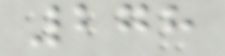278
